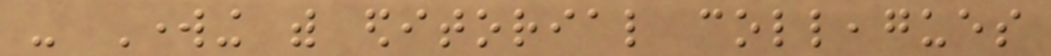- Working with editorial colleagues
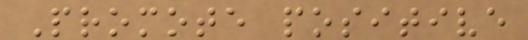Promote positive
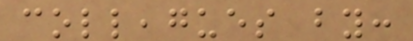colleagues by:
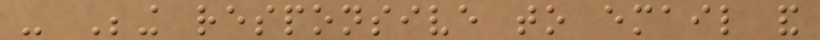- Being responsive to email and
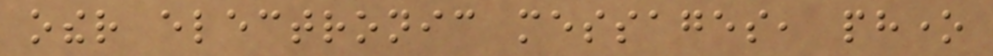other electronic messages, phone
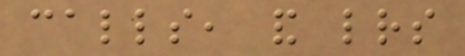calls, and letters
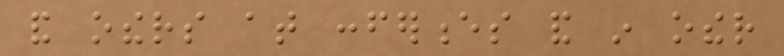and others at conferences and in other
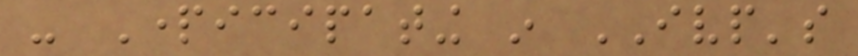- Participating in IVP's
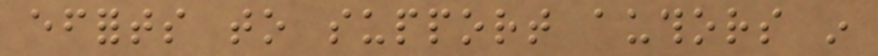efforts to support authors in
